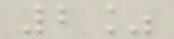2%
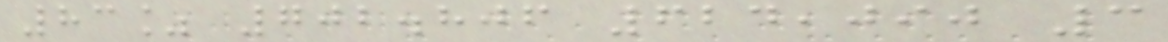83% 702.806 624,090 3
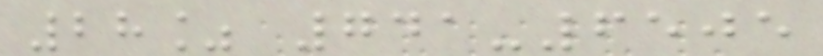28% 741-6505
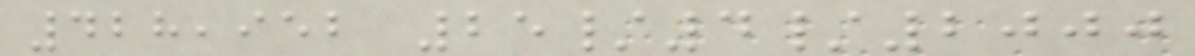428,952 25/4/2000
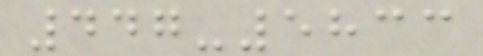447-5833
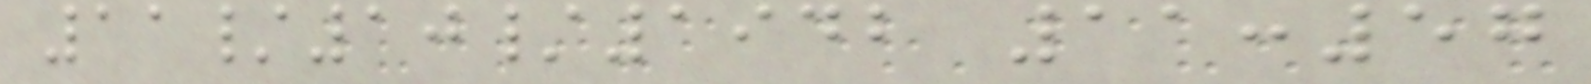11/10/1942 11:57
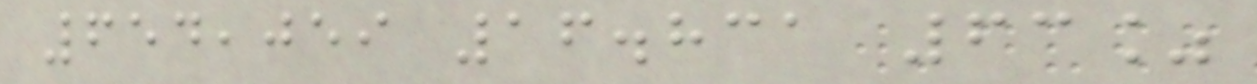654,059 16.831 63%
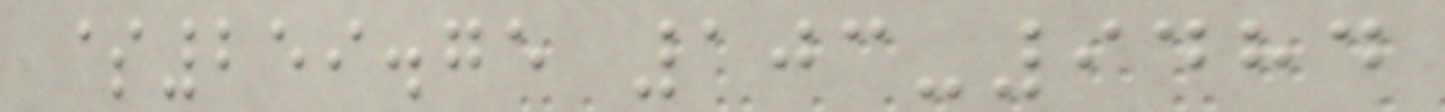$259.75 103-9484
